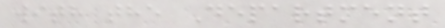with the Department
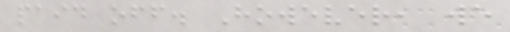paid off. However, we
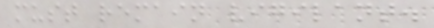must remain vigilant.
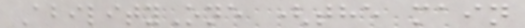AbilityOne (the main
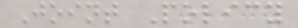Joint Policy
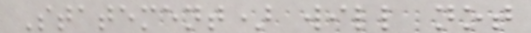Statement) will not
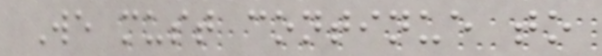We must continue to
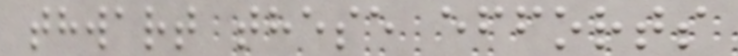thwart these efforts
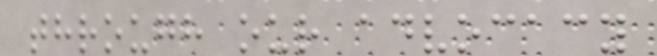through our advocacy
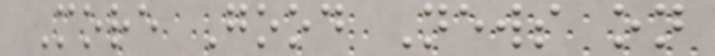More Good News on
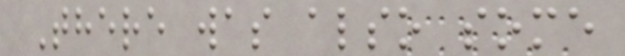There was also some
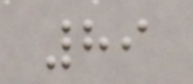89
